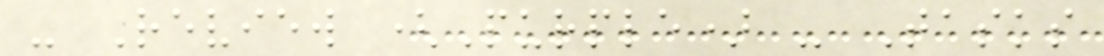- Review (Purple) - Tasks
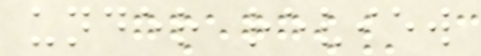under review
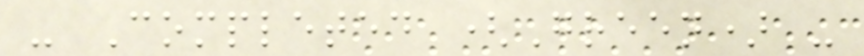- Completed (Green) -
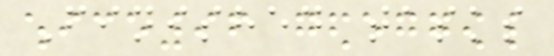Finished tasks
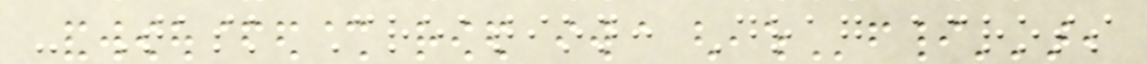- Task Creation: Drag across
